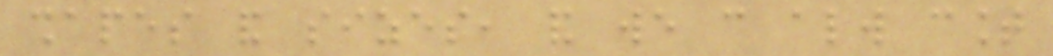shapes and sizes, and we can always count
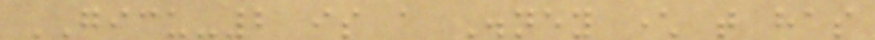GICU-2 is a Disney character that has
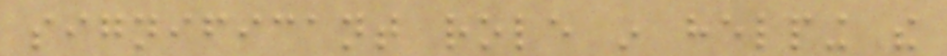significant role in helping the
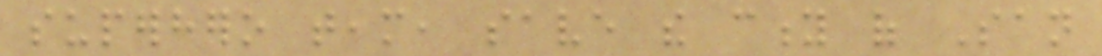superhero team, save the city of San
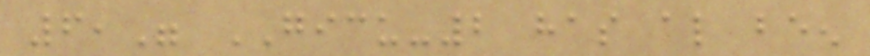6," GICU-2 has also been
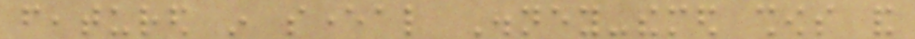featured in several Disney-themed shows and
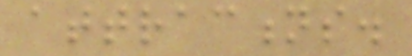attractions.
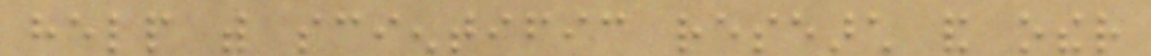help with scientific research and other
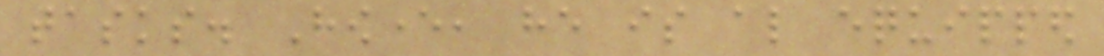tasks. However, he is also equipped
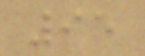95
